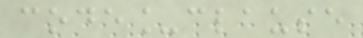code_clause
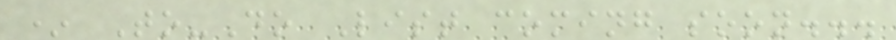* To-Do List coming soon...
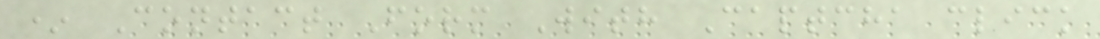* Contact Form With Captcha click
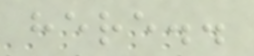here..
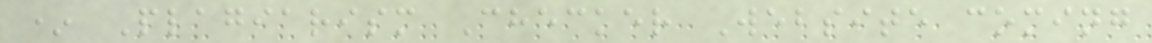* Plagiarism Checker Website coming
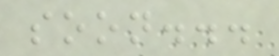soon...
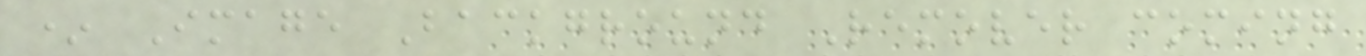* Image Background Remover coming
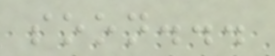soon...
